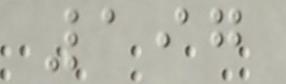197
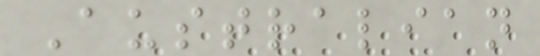Australian
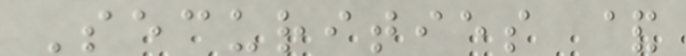Securities &
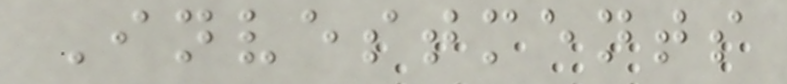Investments
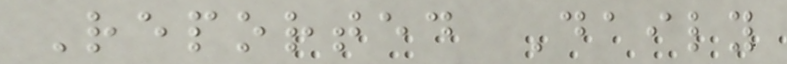Reported Daily
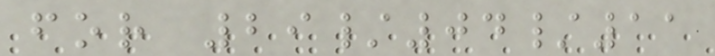for 29/04/11
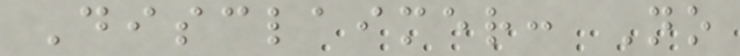Disclaimer: No
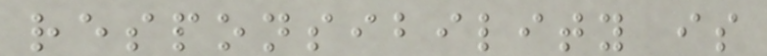responsibility is
